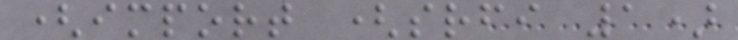(import (srfi 1)
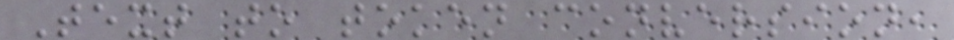Text to token conversion,
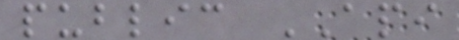public API
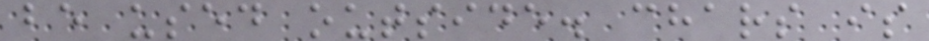be used outside. chars is
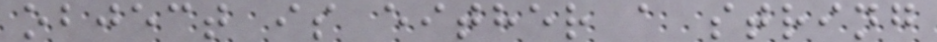object is either a string
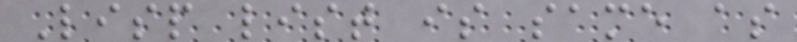Lisp list is same as
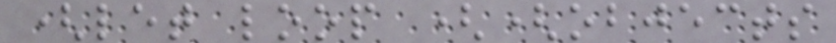(let loop ((objects
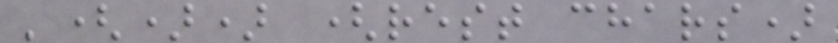'()) (rest chars)
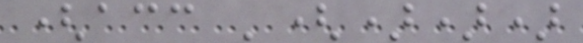(acc '()))
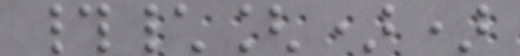#\[))
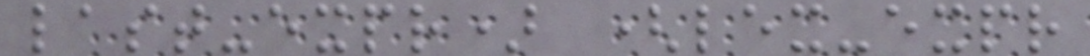last-expr) (lex-expr
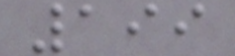199
